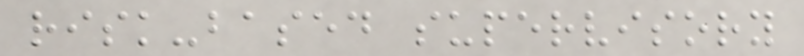risk-based supervisory
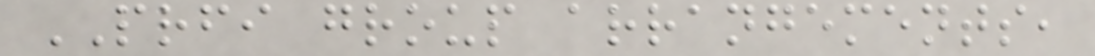PRFI group arrangements,
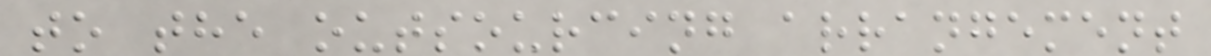to the outsourcing arrangement
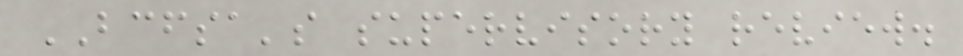BCFSA's supervisory review.
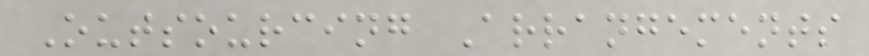Outsourcing Arrangements
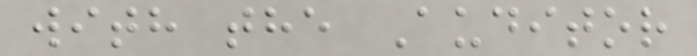with the Auditor
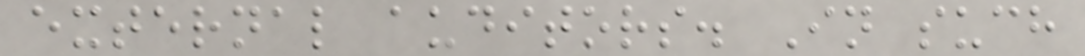external auditors. In such
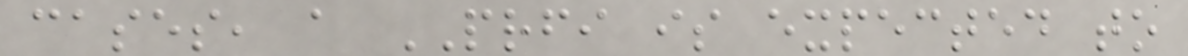cases, a PRFI is expected to
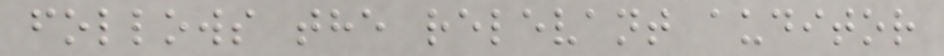follows the relevant auditor
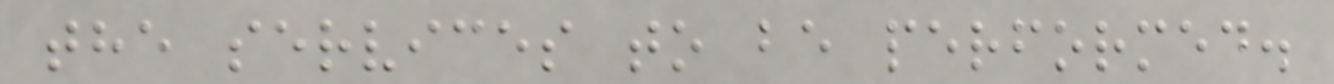the services to be performed.
